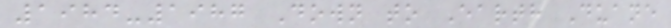1984-1987 Down to Earth Duane
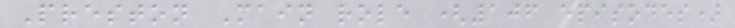Preston Main role (106 episodes)
